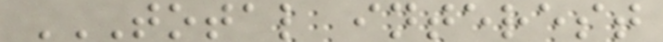TOTAL INTEREST
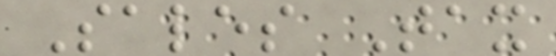Sales Tax
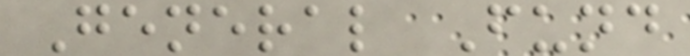General Fund
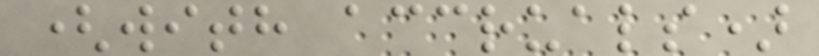(with accruals)
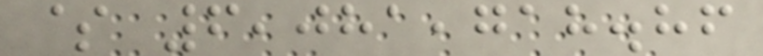$ 6,081,718.86
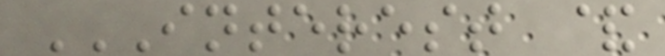INTEREST &
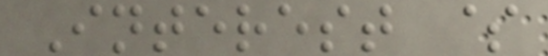Interest $
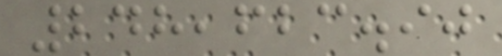248,623.90
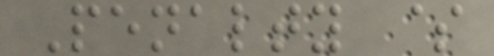Penalty $
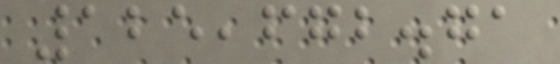125,672.71
